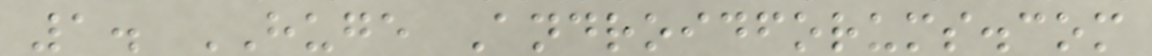1. HUGE Androidforums.com
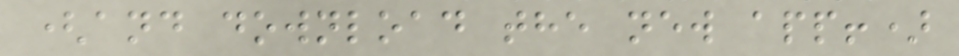(and download the new app!)
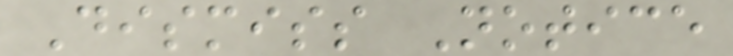Dismiss Notice
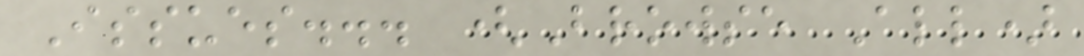Issues... (Browse All)
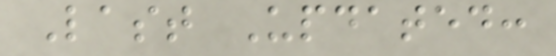Last Updated:
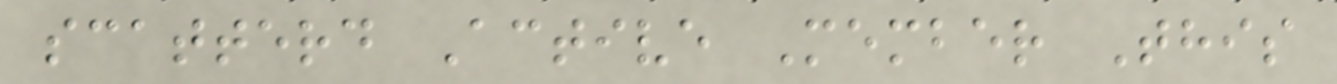scatterd Active Member This
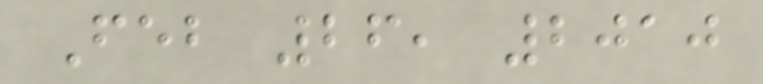Feb 26, 2010
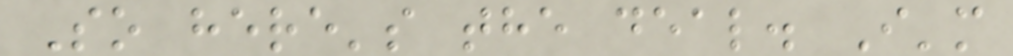So here's the deal. I'm
